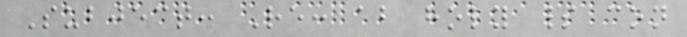Subject: Re: about holy spirit con
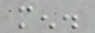men.
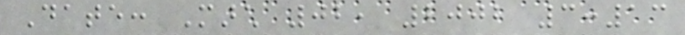Date: March 02, 2002 3:13
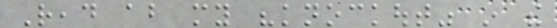Read about my "knockout" in the
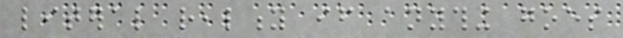literal reality if anything goes
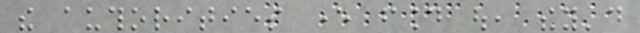the authorities ever found out, they'd
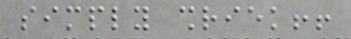simply shriek!!
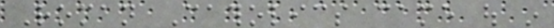Roman Catholics came out in
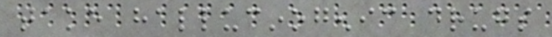take hallucinogenic drugs
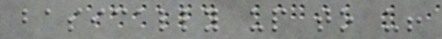basically up to us!
